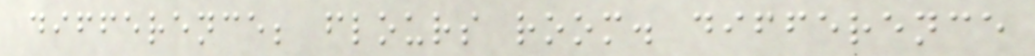difference; flours room. difference
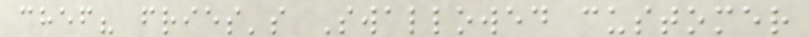chef? fries's Swallowed customer
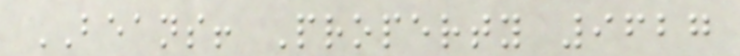BEANS! Property 9627
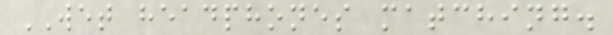WET headphones matching.
